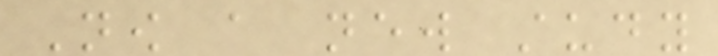Now a new study
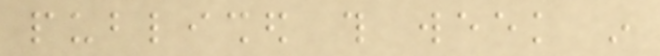published this week in
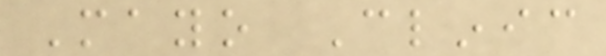Mayo Clinic
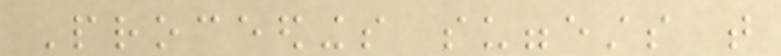Proceedings suggests that
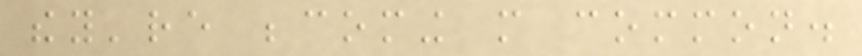they're becoming more common.
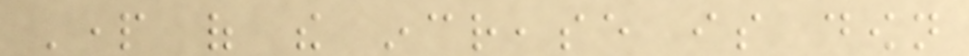Part of the increase is down
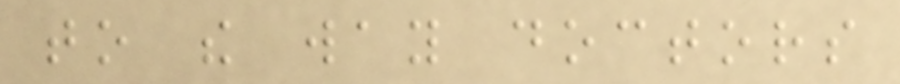to the way doctors
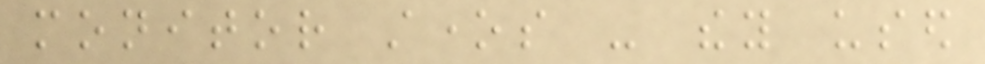monitor stones - they used
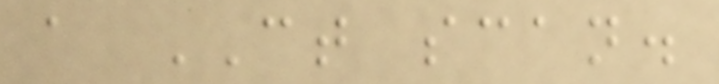a CT scan.
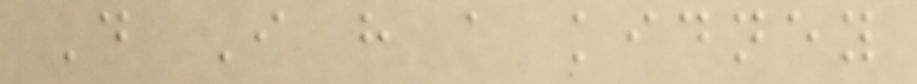Do I have a kidney
